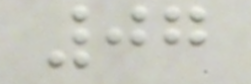07
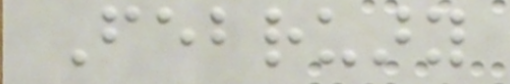February
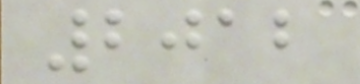2012
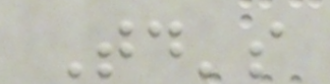Today's
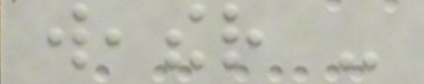weather -
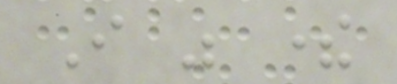I was there
